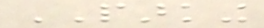PARKING
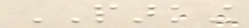PARKING
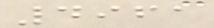4961
